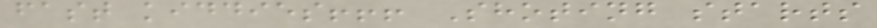fast kiddies!!! Shoting starts
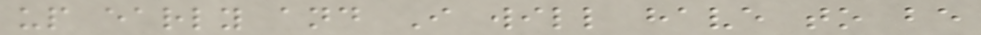up early and I will have to be
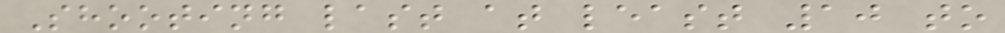Shooting last at least 10 to
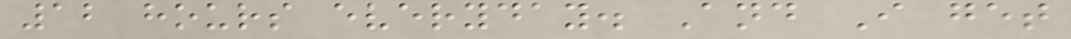12 hours everyday. And I get
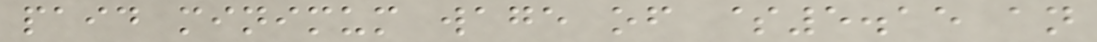paid minimum wage of $5.15 an
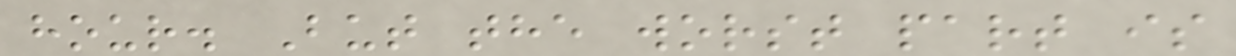hour. But the worst part is
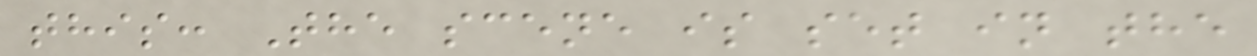this: The scene is set in the
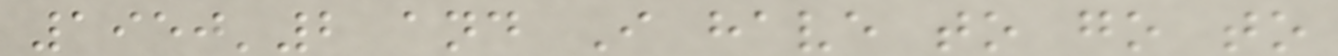1950'2 and I have to go to
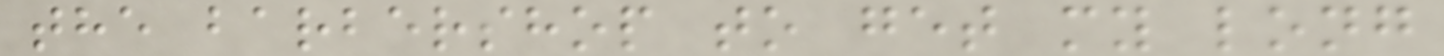the barbershop to get my long
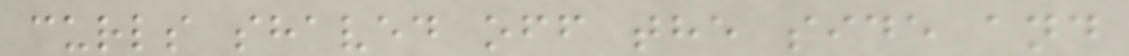curls shaved off the side and
